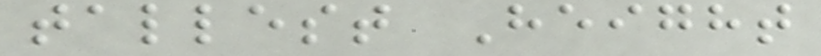tallest Height
